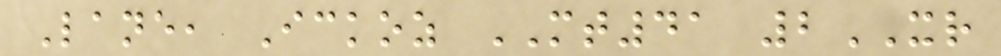Lane, Ickoz MT41 2XR
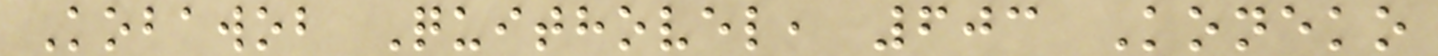Kobawob Quithovel, 603 Koneko
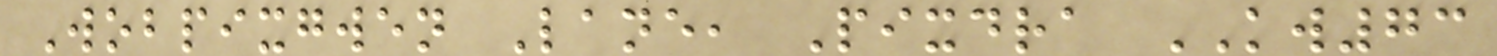Wobpixgwen Lane, Pixdra KW73
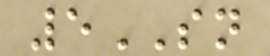5SN
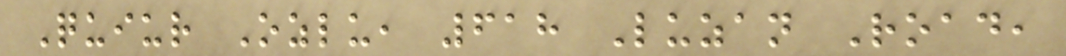Quiur Ozlu, 618 Luzan Road,
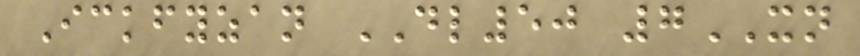Ickfyzan DL50 7XN
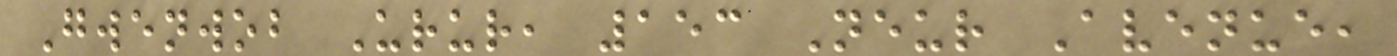Gwenwob Urur, 153 Neur Avenue,
